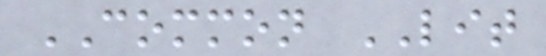COMMON LIT
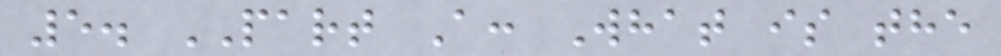5. PART A: What is the
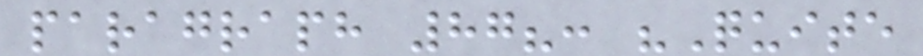paragraph 87?: "Quite
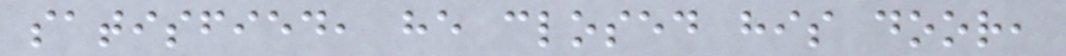satisfied, he closed his door,
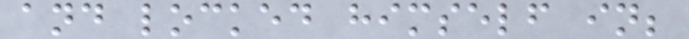and locked himself in;
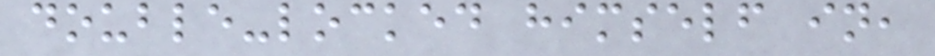double-locked himself in,
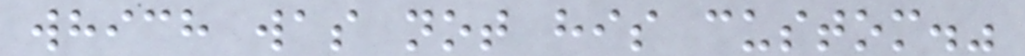which was not his custom."
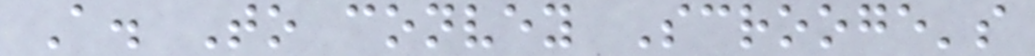A. To convey Scrooge's
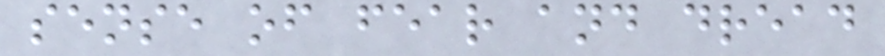sense of fear and dread
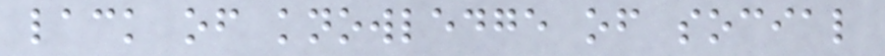lack of knowledge of social
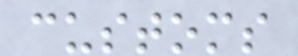customs
